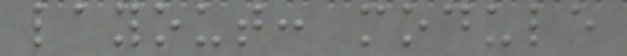layout: module
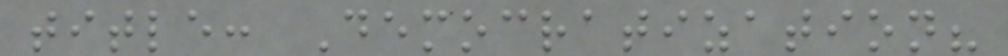title: Democratization?
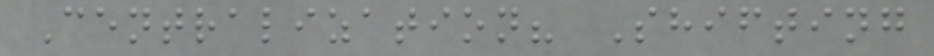Centralization? Shifting
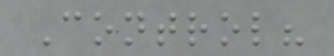Control?
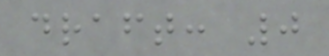draft: 0
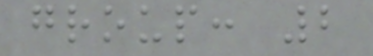group: 2
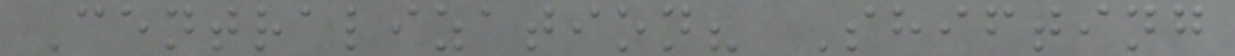Centralization? Shifting
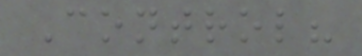Control?
